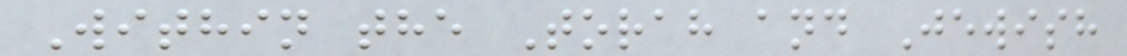Within the Torah and Jewish
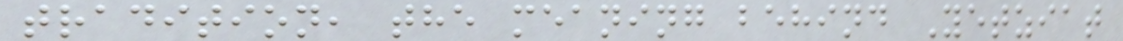tradition, the meaning behind Yetziat
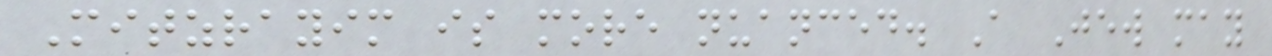Mitzrayim is more nuanced. A Jew may
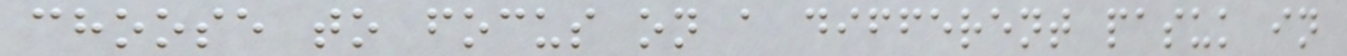choose to focus on a different pasuk in
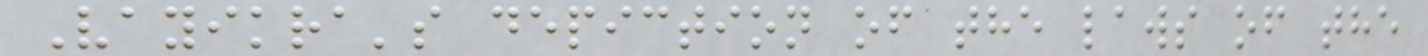Vayikra's depiction of the laws of the
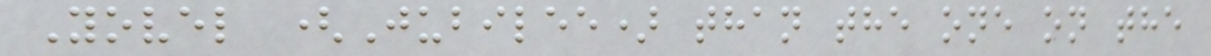Yovel (Jubilee) than the one on the
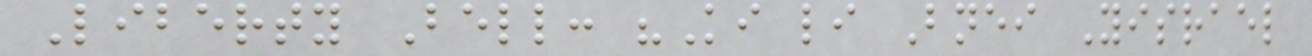Liberty Bell: "Ki li Bnei Yisrael
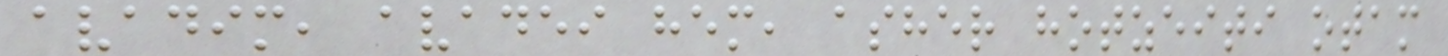avadim, avadei hem, asher hotzeiti otam
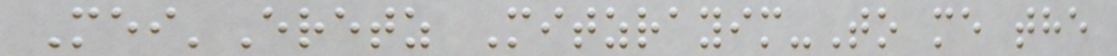Mei'Eretz Mitzrayim-To me the
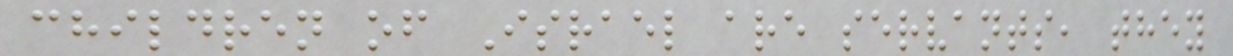children of Israel are servants, they
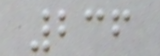236
